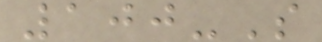100-S
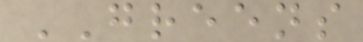GREENS
